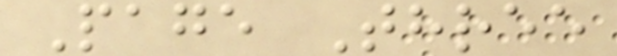Page Three
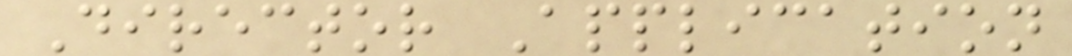Director Application
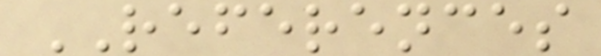REFERENCES
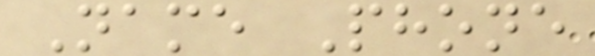Name Phone
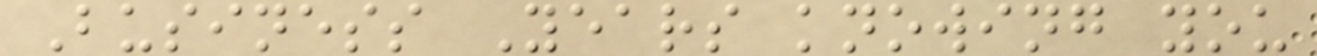Business Years knowing you
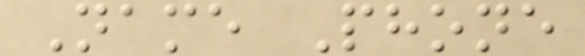Name Phone
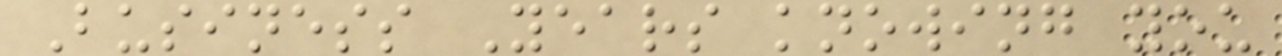Business Years knowing you
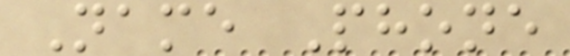Name Phone
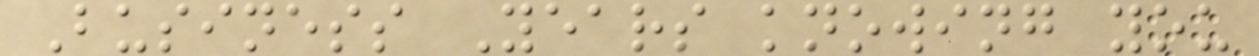Business Years knowing you
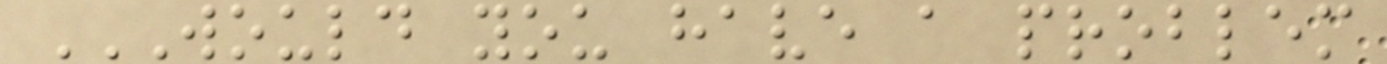WOULD YOU HAVE A PROBLEM
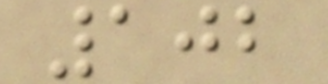102
